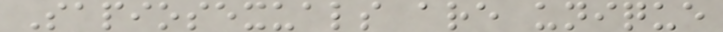Sapiosexuals are unique
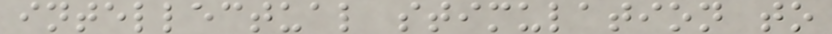intellectual stimulation to
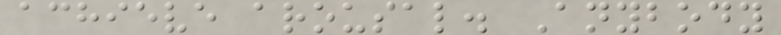achieve arousal. Anybody
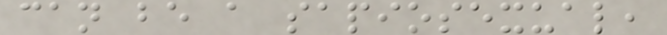can be a sapiosexual,
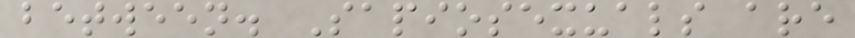between. Sapiosexuals are
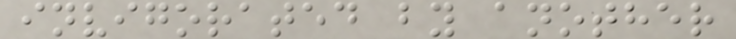invigorated by another
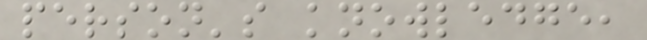person's knowledge,
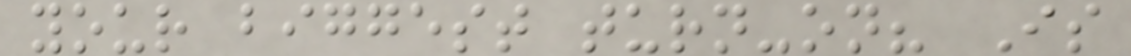your biggest turn-on? Is
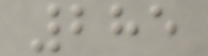285
